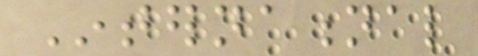International
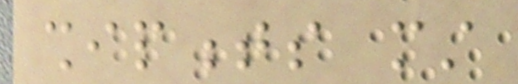shipments must
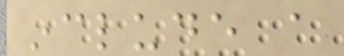include a
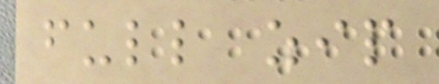full zip
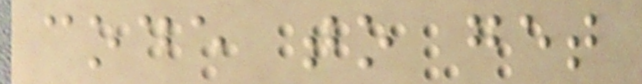code to get
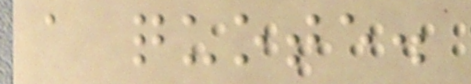a quote.
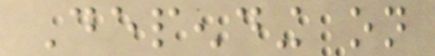Depending on
